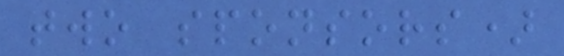two sponsors)
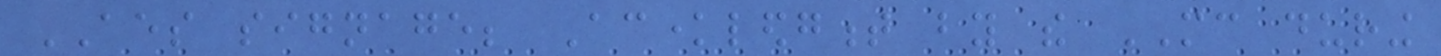AES signage; Acknowledgment by the MC during
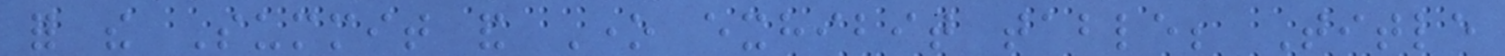for the Summit and One exhibit table; Title
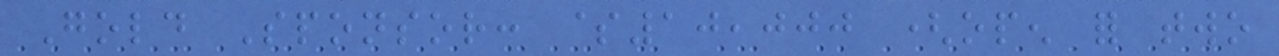Gold Sponsor: $10,000 (open for two
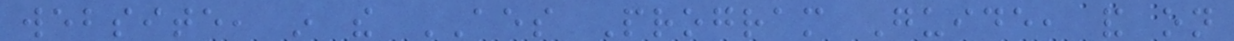website, in the AES Program Guide, and on
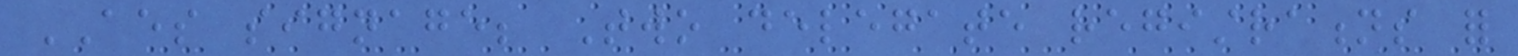AES signage; Two delegate registrations for
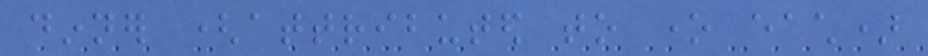dinner (attributed to one each)
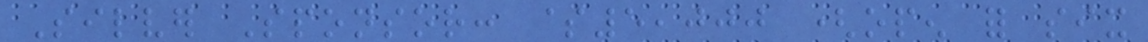Silver Sponsor: $5,000 (open for six
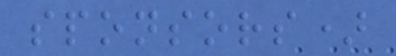sponsors)
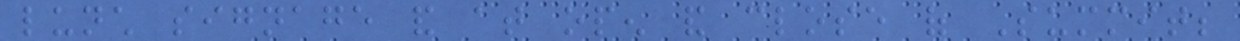lunch signage and at open and close of Summit;
